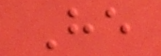He
